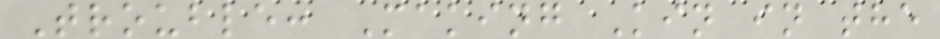Trouble: Making Kin in the
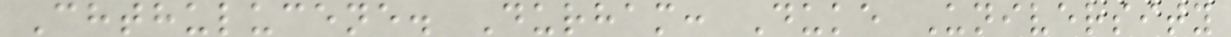Chthulucene. Durham: Duke University
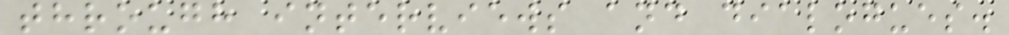through interviews and dialogues.
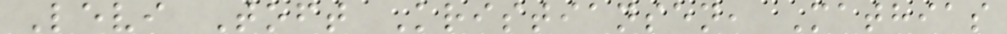Levi Toft Kristiansen, Mathias
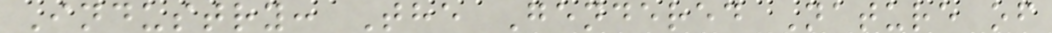Industry: The Gendered Nature of
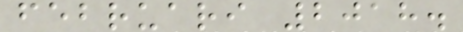februari 2018.
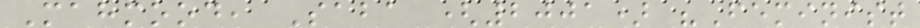Mahmood, Saba (2001) "Feminist
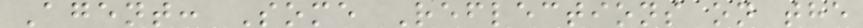Agent: Some Reflections on the
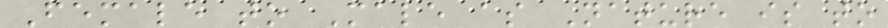Female to Male as Nature is to
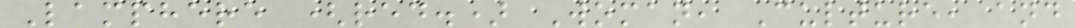Lamphere (red.) Woman, Culture, and
